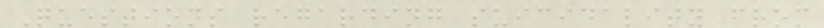Questions regarding suicidality from
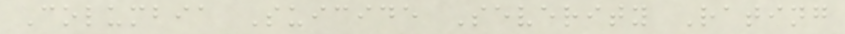Columbia Suicide Severity Rating
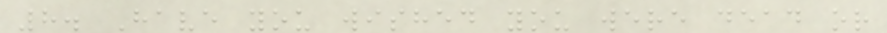8. Have you wished you were dead or
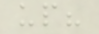up?
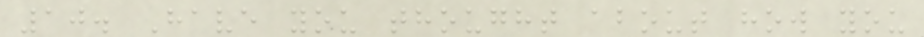10. Have you thought about how you
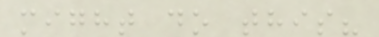might do this?
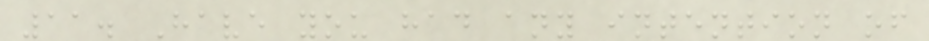11. Have you had any intention of
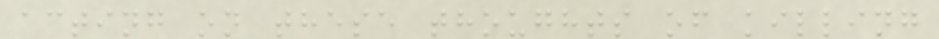acting on these thoughts of killing
